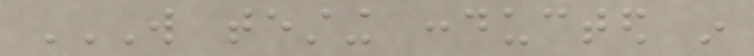WILL TESTING CONDUCTED IN
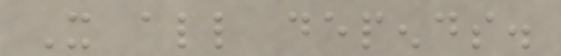It all depends.
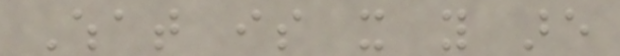What is it you are
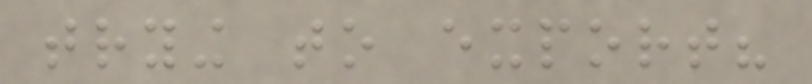trying to export?
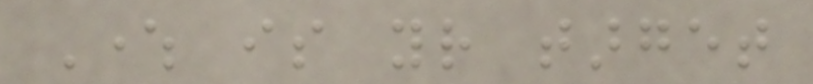Where is your target
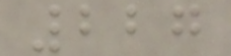227
